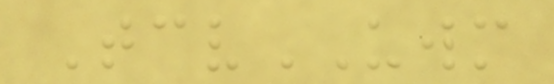TcvUWM
